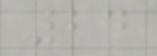24
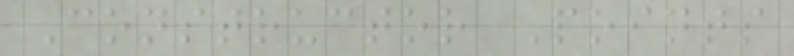Constructor Points
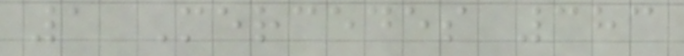1 Mercedes 383
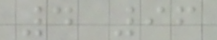4 96
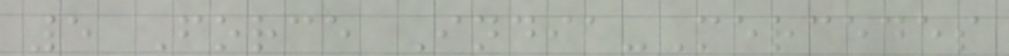5 Force India-Mercedes
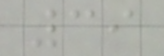39
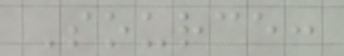Source:
